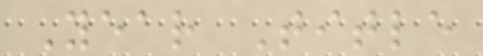Year Title
